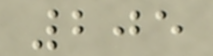205
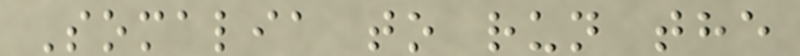Somalia to run the
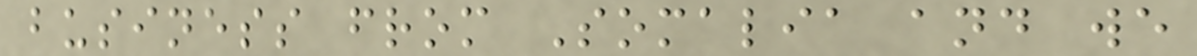business from Somalia and we
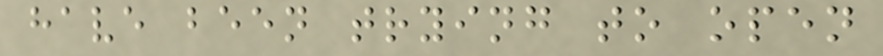have been trying to open
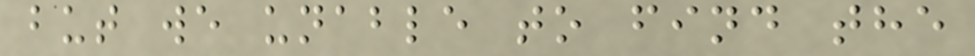but we unable to find the
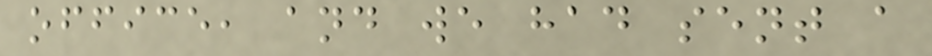office, and we had sent a
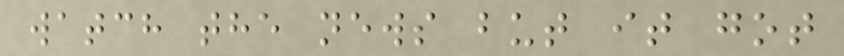watch the news but it got
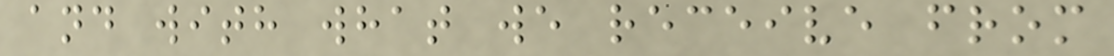and with what we receive from
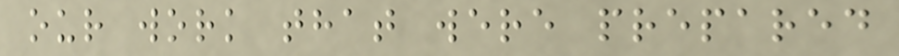our work that were prepared
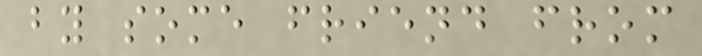by some friend from
